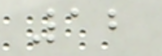12
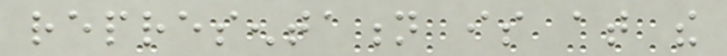representation is at the
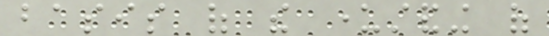basis of the understanding of
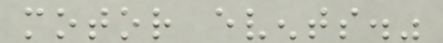motor events."
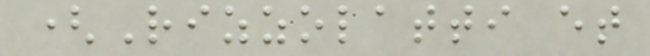(Rizzolatti et
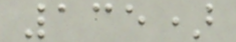135)
